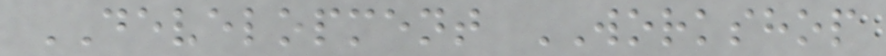DEVELOPMENT WORKSHOP
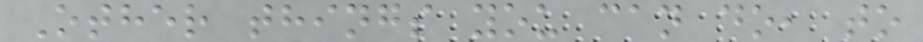Other things you can do, to
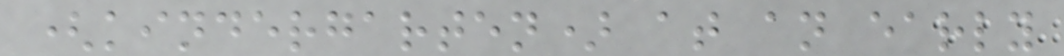(kindergarten) at an early
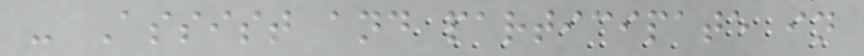- Assist and participate in
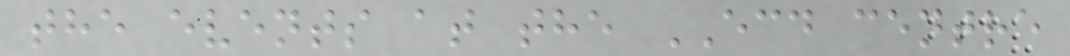the events at the ECD centre
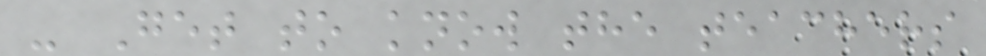- Get to know the teachers
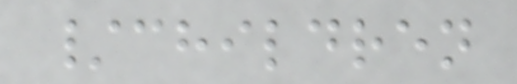/children
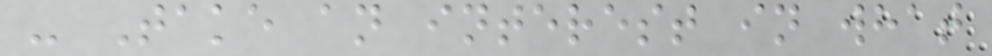- Take an interest in what
